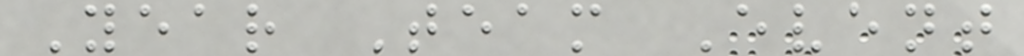Year Team Event
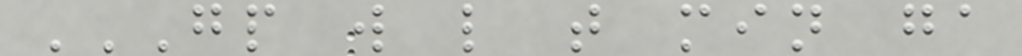GP W L T MIN GA
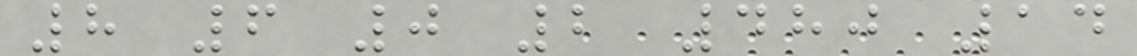8 6 0 2 480 14
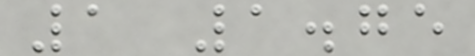1 1.75
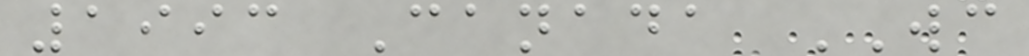1993 Canada WC
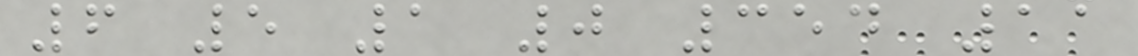6 5 1 0 354 11
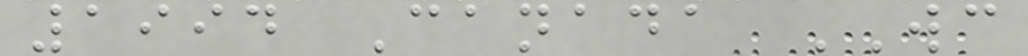1994 Canada WC
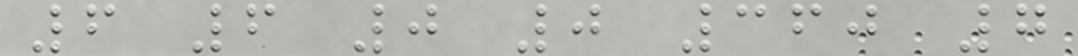6 6 0 0 360 7
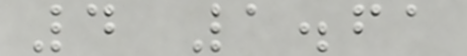4 1.61
